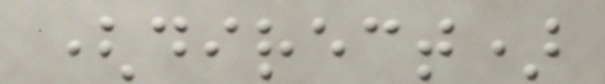(direct)
